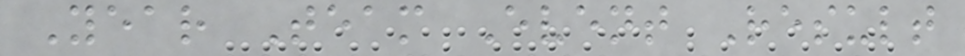Year Team Event Result
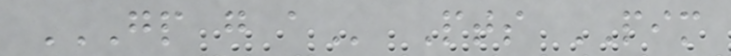GP G A Pts PIM
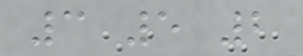3 5 2
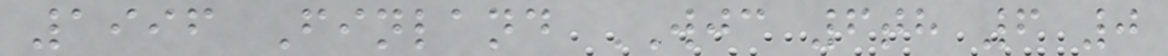1996 Finland WJC 6th 6 0
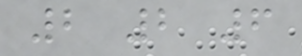2 2 6
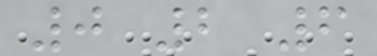0 2 6
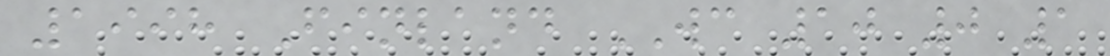1998 Finland WC 10 0 1
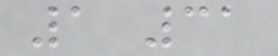1 31
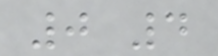0 4
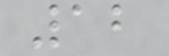12
